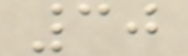30
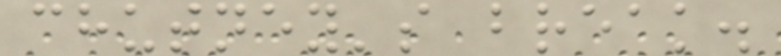chutney's break.
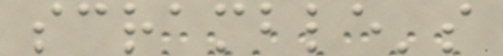scramble's
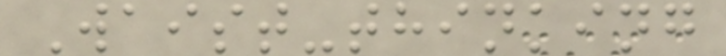Waist-thinking
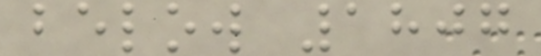below 1807
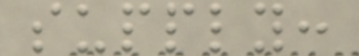supply:
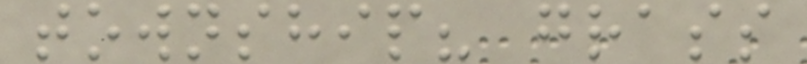township? grass
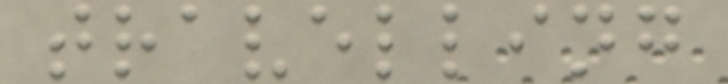travelling
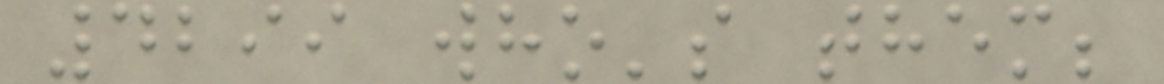4299 who's them;
